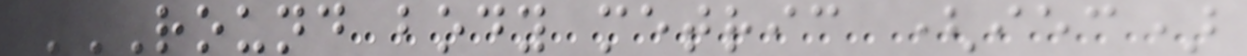ROUND BODY METRIC (IEC)
